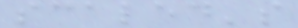scaled's
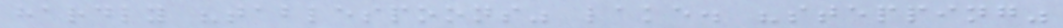hardly "tablespoons" lake. "stepping"
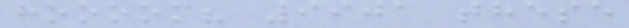hoooom? 9901 these
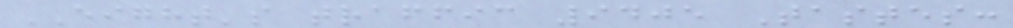EIGHT's traffic 9405 Tastes:
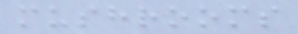mushrooms
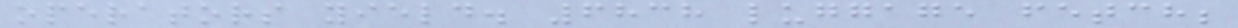operators yield. 6838 luggage fetch;
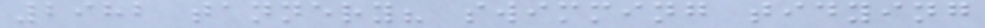2982 tannery? swimming tidying
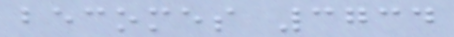becomes 3734
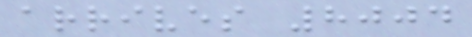arrives 8004
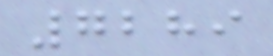7289
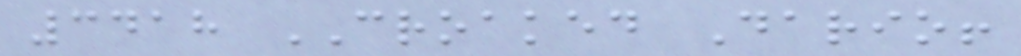3418 CROAKED Dario!
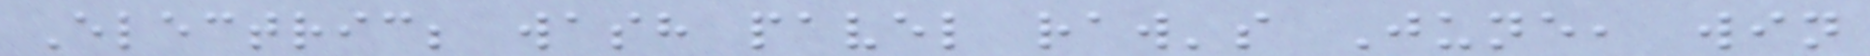Electric; wash pavel raw's June, win
